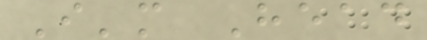I'm Head
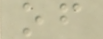of
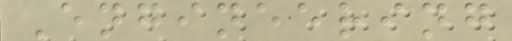Engineering
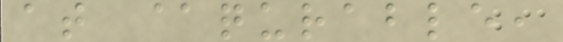at @qurable,
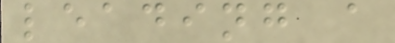leading a
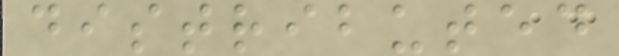distributed
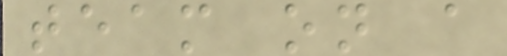team on a
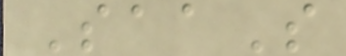SaaS
